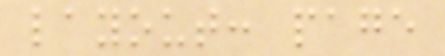layout: page
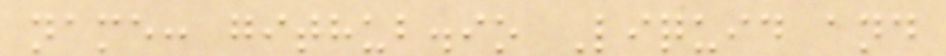name: github.io Liquid and
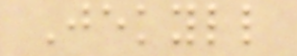Jekyll
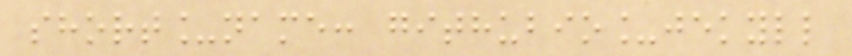short_name: githubio_jekyll
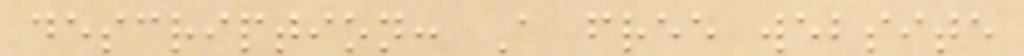description: A free website
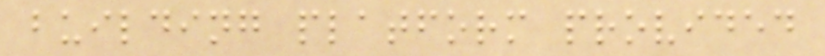building platform provided
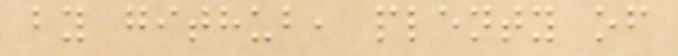by github, plenty of
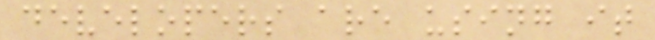developers are using it
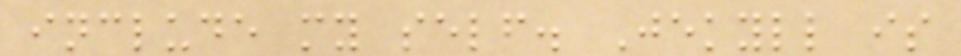include my self. Jekyll is
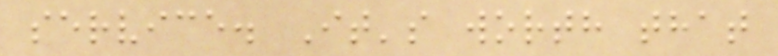service. It's worth that
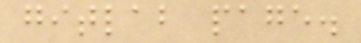gitlab page.
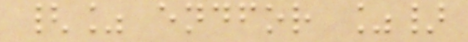{% endfor %}
